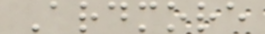Ardmore
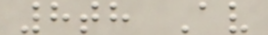8th Av
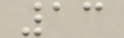13
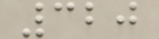320
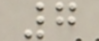7
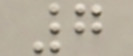7
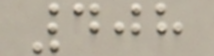408
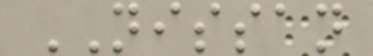NISSAN
